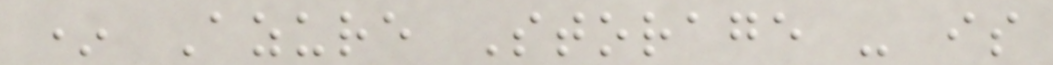* Azure Storage - is
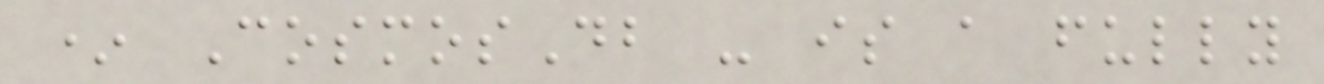* CosmosDb - is a fully
